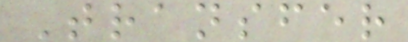Transfer
